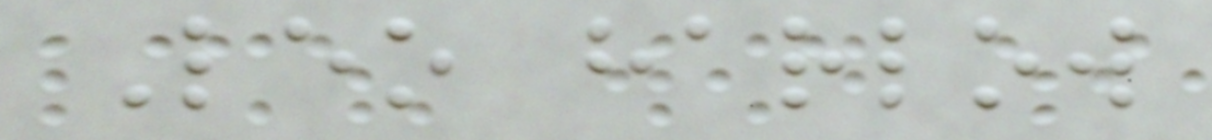Leo harlow
